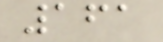161
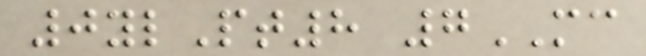0ylPt8 7MC
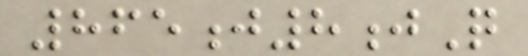865j8jQ
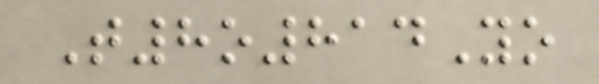T8o814Yo
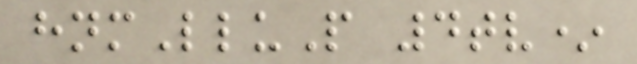hnmLluP 4tv*
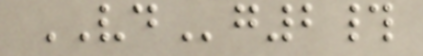VDg2#
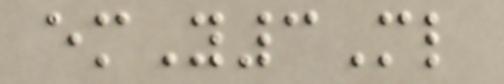emY3Ml
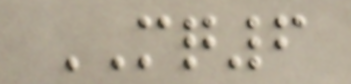MQ6
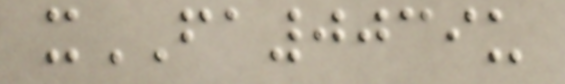xFA0039u
